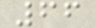66
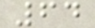64
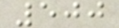500
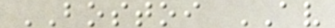BOSTOI AV
